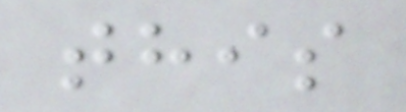this
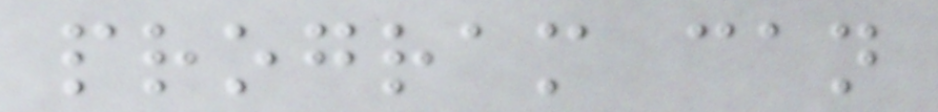program can
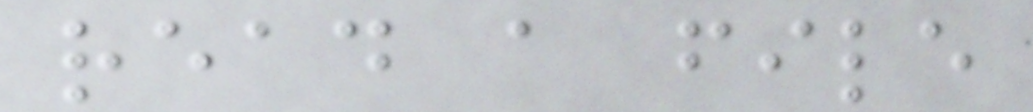read a file
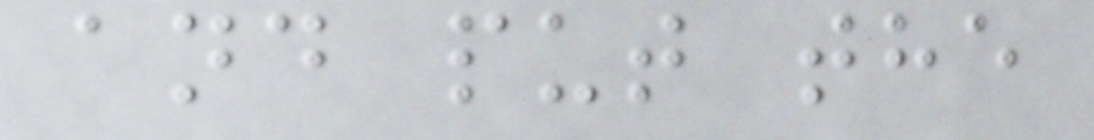and put the
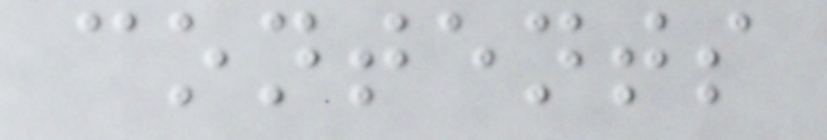contents
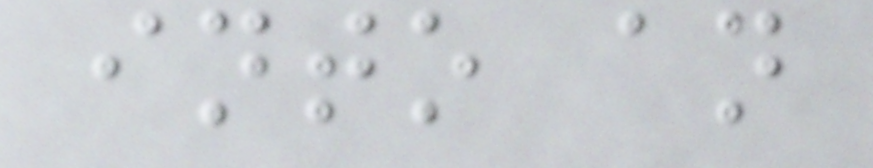into an
